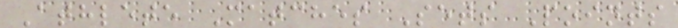Athlete Matches Sets Points
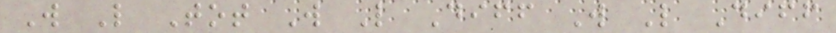W L Tot W L Diff W L Diff
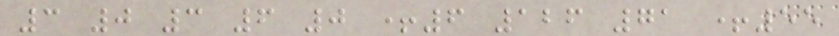3 0 3 6 0 +6 126 71 +55
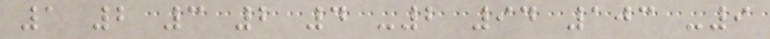1 2 3 2 4 -2 94 103 -9
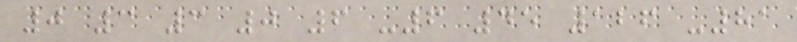0 3 3 0 6 -6 45 126 -81
